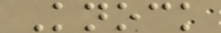Knock
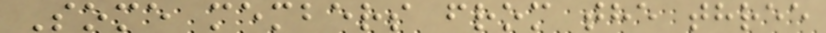Some members from the three
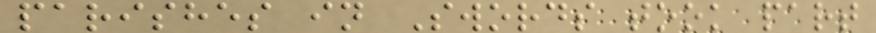parishes in Swords took part
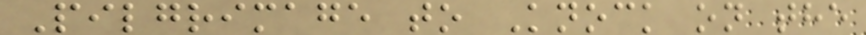Pilgrimage to Knock on the
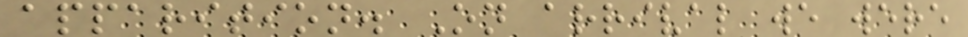apparition. On arrival we were
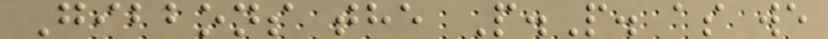Gibbons the P.P. as we
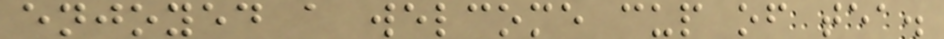enjoyed a welcome cup of tea.
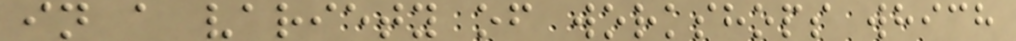in a variety of workshops which
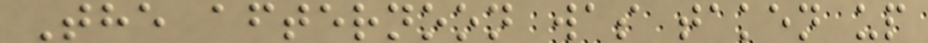The afternoon was taken up
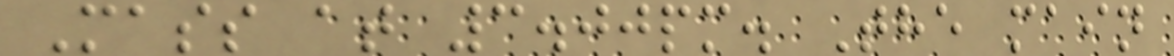Mass at 3.00pm. The main
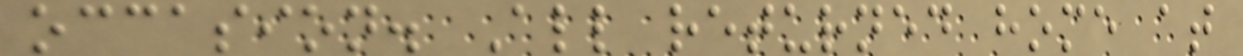occasion. All returned home at
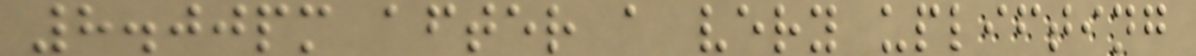8.00pm after a very uplifting
